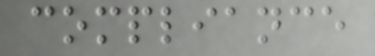compliance
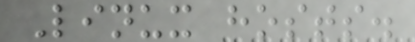Linux hosts.
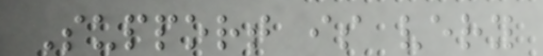Support is very
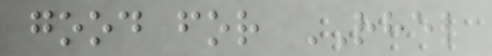good for RHEL
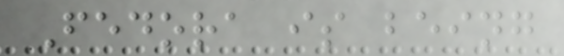Fedora is being
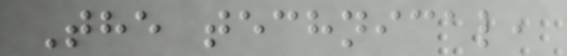The technical,
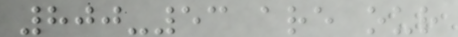800-53 are our
